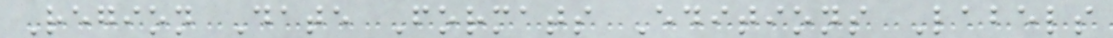Region Date Formats Editions Labels
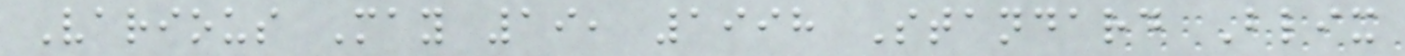Various May 19, 1998 Standard Blix
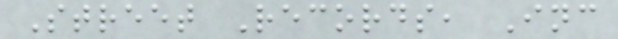Street Records, Inc
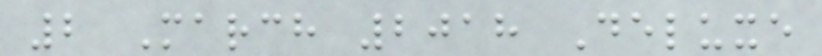2 March 2018 Deluxe
